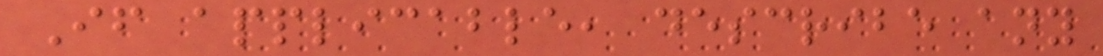If applicable, describe any
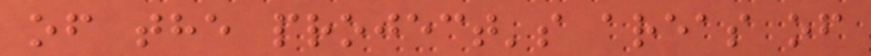of the project's areas of
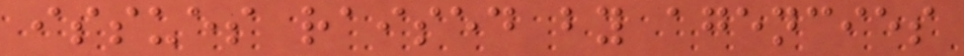issues raised by agencies
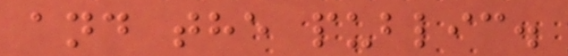and the public.
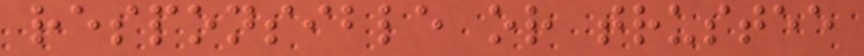responsible or trustee
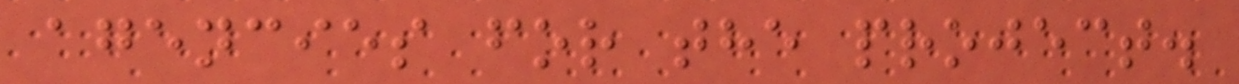agencies for the project.
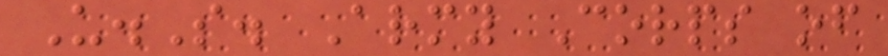U.S. Army Corps of
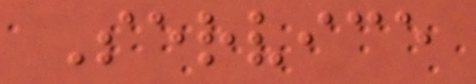Service
